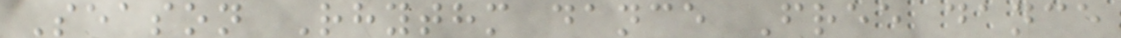Season Rhythm dance Free dance
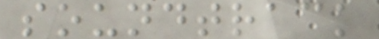soundtrack
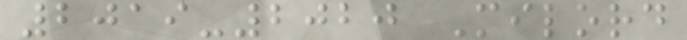2019-2020 Milord
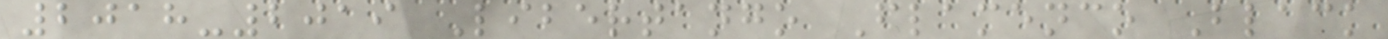2018-2019 Libertango Flamenco Black
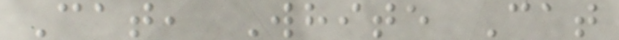Cat, White Cat
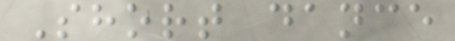Short dance
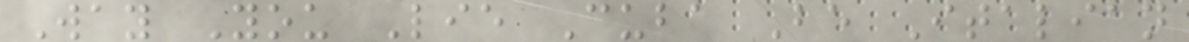Way You Lie Cuba Be Italian
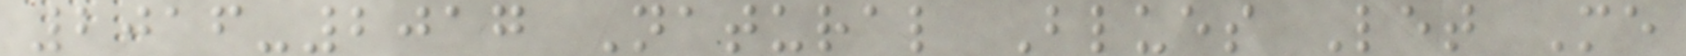2016-2017 Natural Blues Let Me
